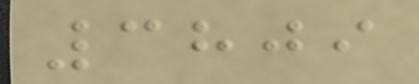3809
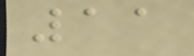11
